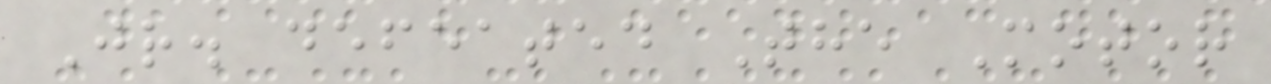Jr. defeated The Motor
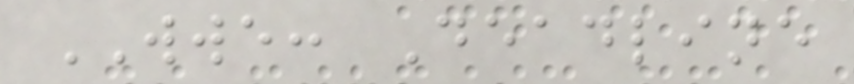WWE: Deadline
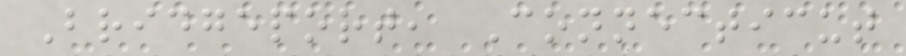Bridgeport, Connecticut
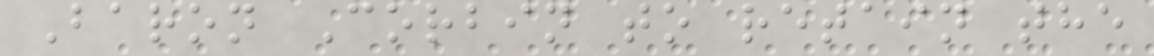Baron Corbin to retain the
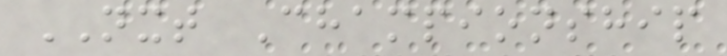NXT Championship
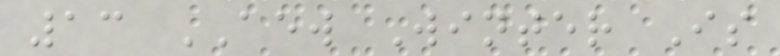13 AEW Winter Is
